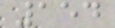154
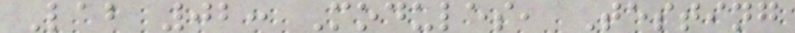Lab 02: Modules, Testing
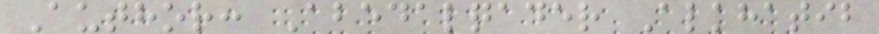Author: Abedalqader Alkhatib
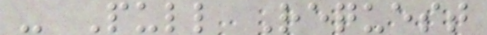- Pull Request
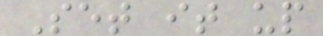Set it up
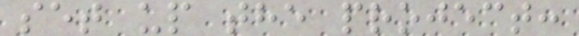set up the project:
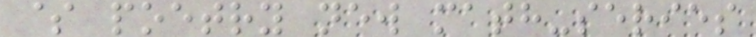$ poetry new math-series
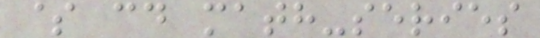$ cd math-series
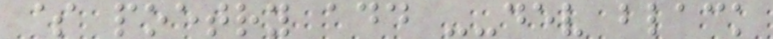$ poetry add --dev black
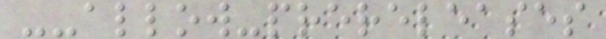--allow-prereleases
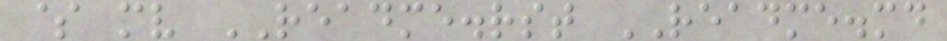$ mv README.rst README.md
